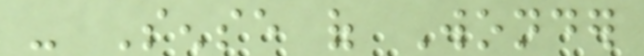- Sense of Wonder
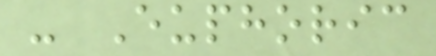- Euphoric
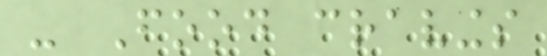- Food cravings
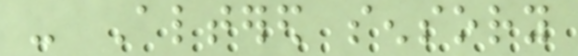- Altered sensory
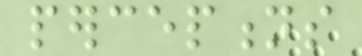perceptions
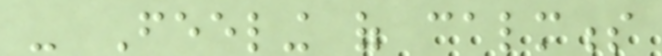- Feeling of calmness
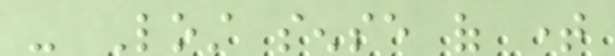- Lost sense of time
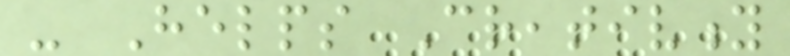- Helps Creativity
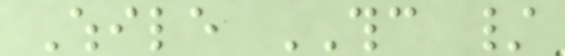While THC /
